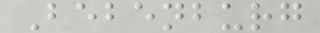Bebenburg
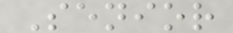Senior
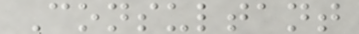Consultant
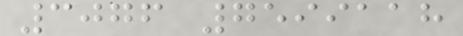3076 7599118
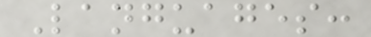Languages:
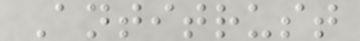Antitrust
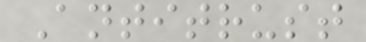Antitrust
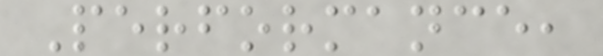Performance,
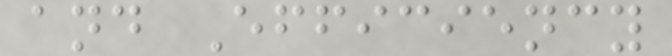and Efficiency
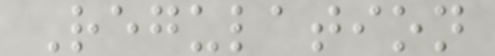Regulation
